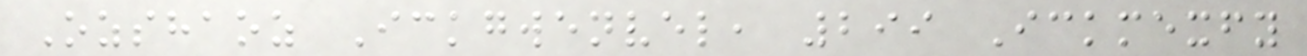Ozshaoz Ickgwenvel, 299 Ickmexfy
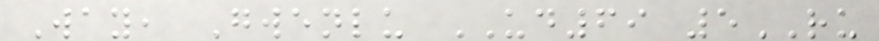Way, Gwenlu UD69 5RU
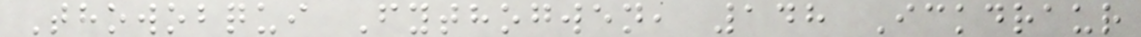Thowobqui Fythogwen, 148 Ickdraur
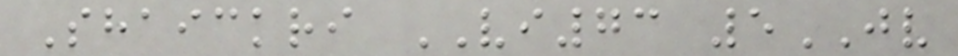Shaickri VI73 5JV
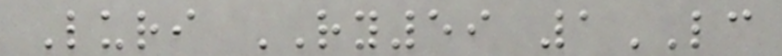Luri RY59 1LC
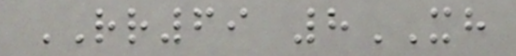RR69 8XH
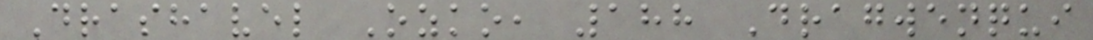Drashavel Ozko, 188 Dragwenqui
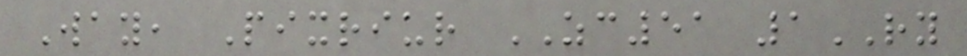Way, Pixriur ZC51 1RY
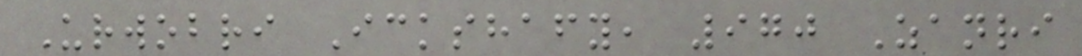Urwobri Ickshafy, 970 Zanri
